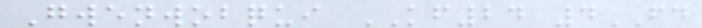Gwenwobqui KF24 4FD
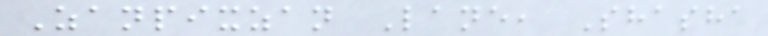Zanpixzan Lane, Shasha
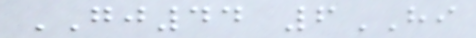GJ44 6HI
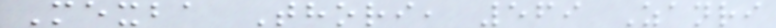Mexba Thori, 569 Zanri
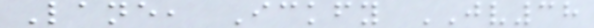Lane, Ickfy JV38
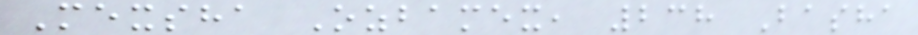Mexsha Ozbamex, 238 Basha
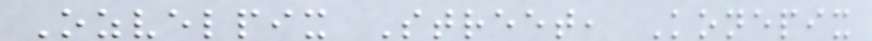Ozvelpix Street, Konepix
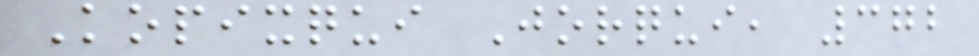Kopixqui Jorqui, 372
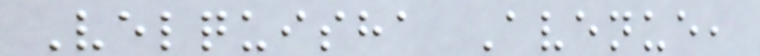Velquisha Avenue,
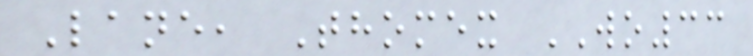Lane, Thomex WO33
